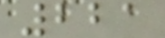221
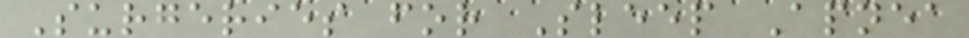Surgeries for Sleep Apnea
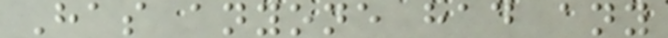Has anyone had any
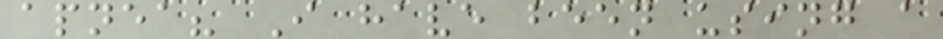apnea? I have been using a
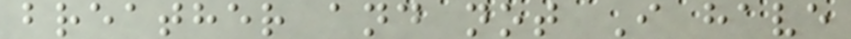breather and not I have
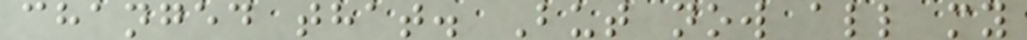changed that. But now all my
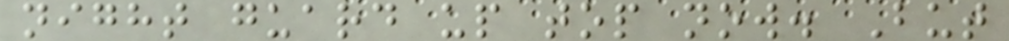night guard up top now. But
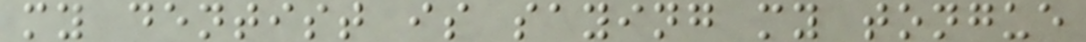my dentist is saying my tongue
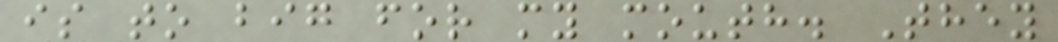is to big for my mouth. They
